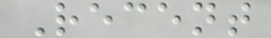Recent
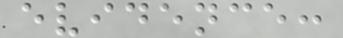evidence:
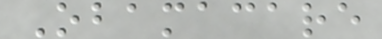Obamacare
